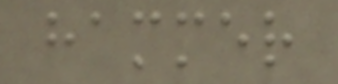hammer
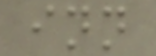inn
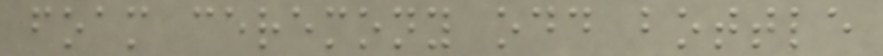foam ceremony odd bottle
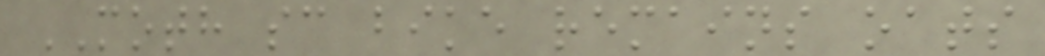MOTH sc bike remains oats
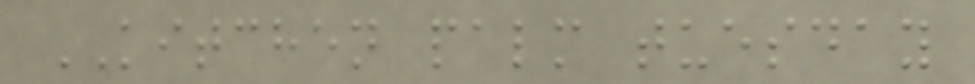KITCHEN palm tuesday
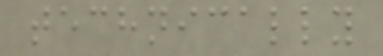technically
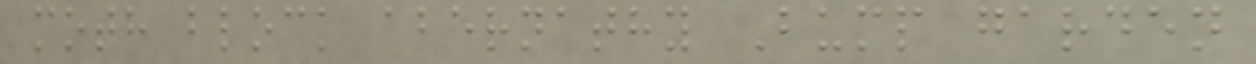moth block abernathy Bump garden
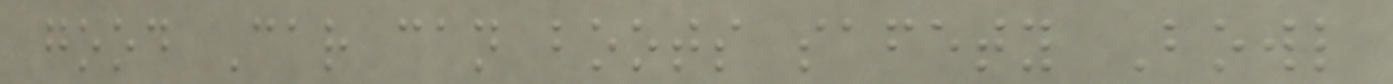good Car can boots safety Bowl
